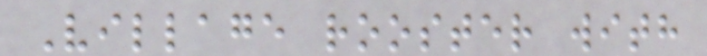Village rooster with
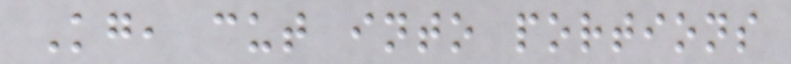Kg, cut into portions
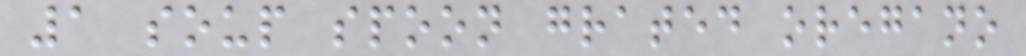1 soup spoon grated oregano
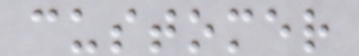customer
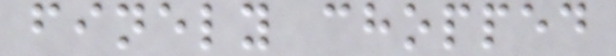finely chopped
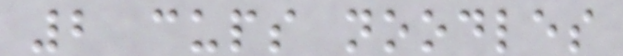2 cups noodles
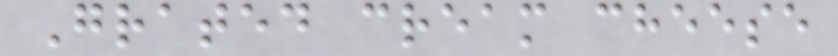Grated cream cheese
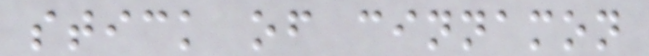stick of cinnamon
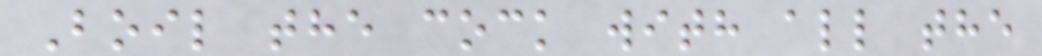Boil the cock with all the
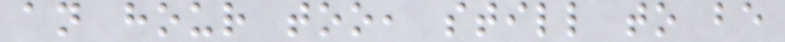an hour too, still to be
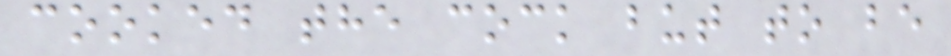cooked the cock but to be
